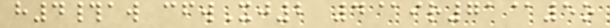h4#aw cfwXj2 4@ir71@5o
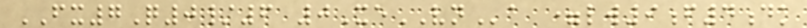FX7Q0/6 0XeVNa =lw9f4dk
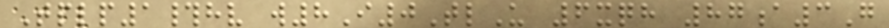Tplp1#hv w8I0TlU 6xqh 87a3G
